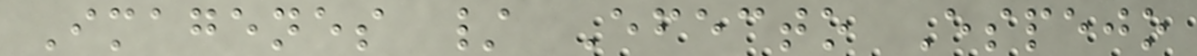Imagenes / Efecto Espejo
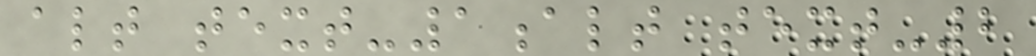alt text-1alt text-2
